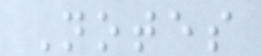Notes
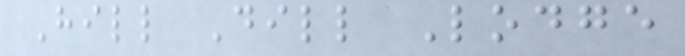Hill Dill Lodge
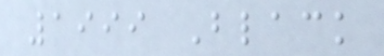1999 Black
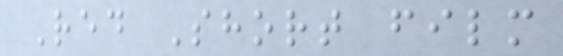Red Short film
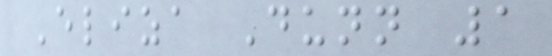Eliza Dunn 1
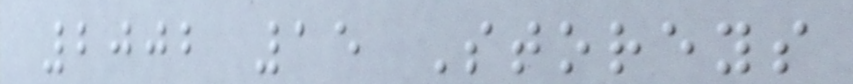2002 15 Storeys
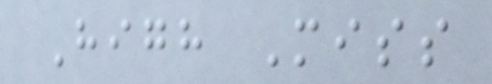High Miss
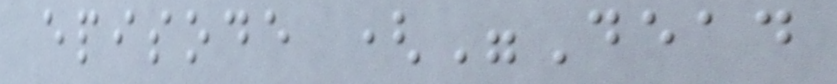episode ("Dead
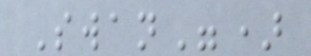Swan")
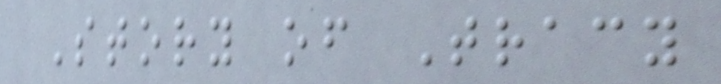Story of Tracy
